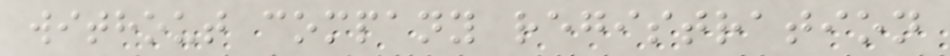without company registration
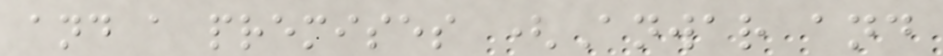and a premises (Anwar and
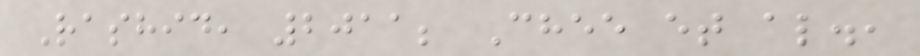Rashid, 2011; Chee et al.,
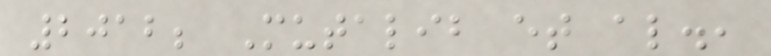2012; Mutalib et al.,
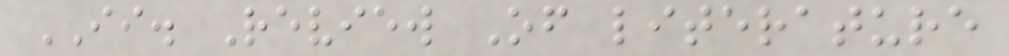II. Review Of literature
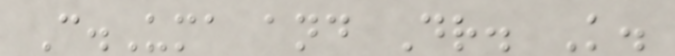C.Uma and Dr. K.
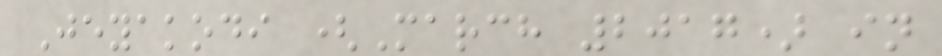Jeyakodi (March 2017) in
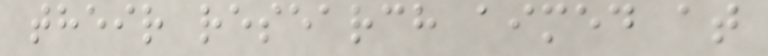their research aimed at
